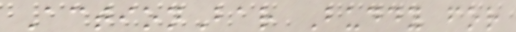ActionBar Buddy for
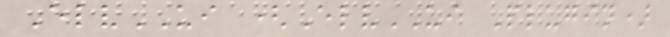ElvUI (ElvUI Plugin)
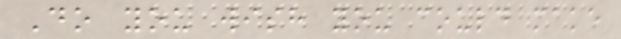Do you wish you could make
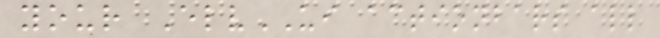your ElvUI actionbars all
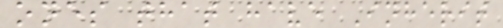ones that have Inherit
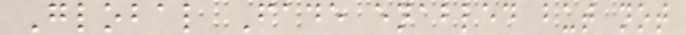Global Fade enabled but not
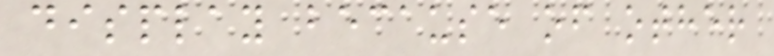display because of other
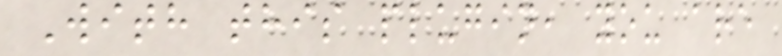With this plugin, you are
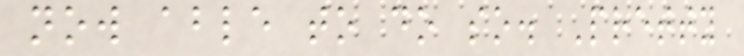now able to do so. Pretty
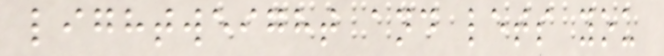lightweight and lets you
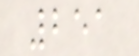251
